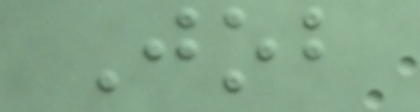Job
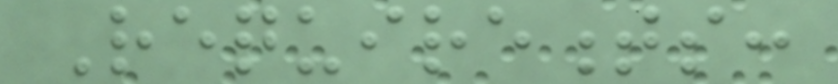Requirements:
